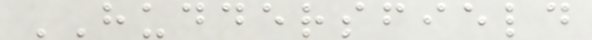HUDDERSFIELD
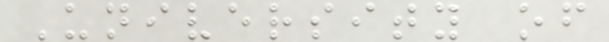University of
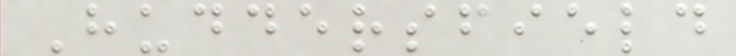Huddersfield
